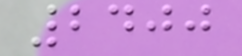2400
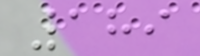189
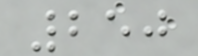250
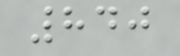840
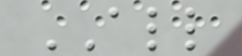ALL
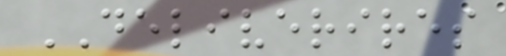DELIVERIRES
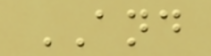AND
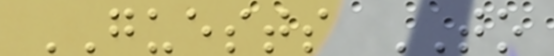GUESTS TO
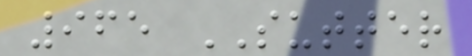965 SUTTER
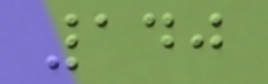140
